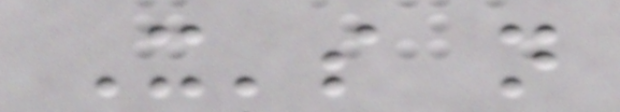It's not
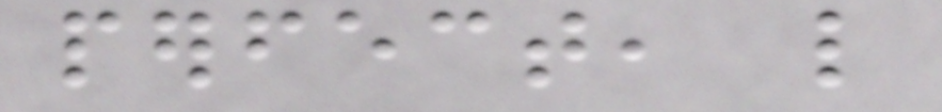perfect, like
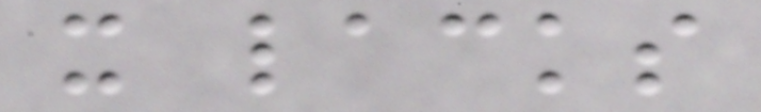it lacks
